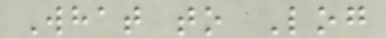What to Log
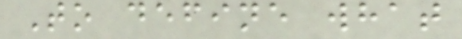To define what
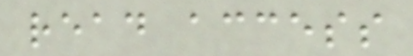read access
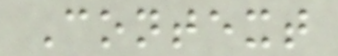Context
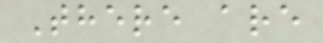There are
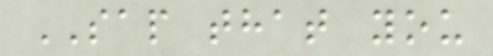SAP that you
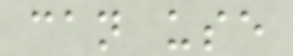can use
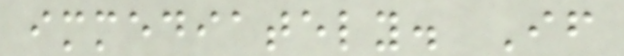immediately. If
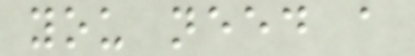you need a
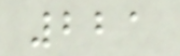221
